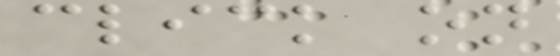click on
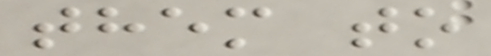them to
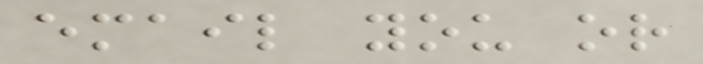email you or
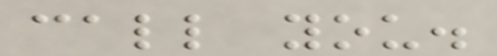call you.
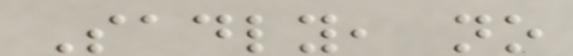Sadly, no
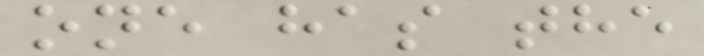one has the
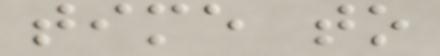time to
